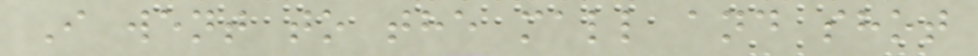I went to the mall and shot
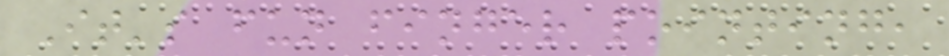It's fun finger pointing,
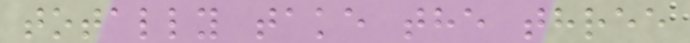totally take the three
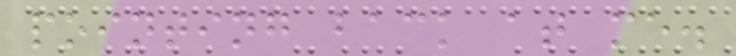pointing back at me.
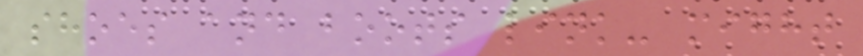shoes and boots link- might
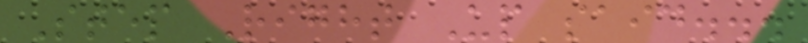Step Right Up said...
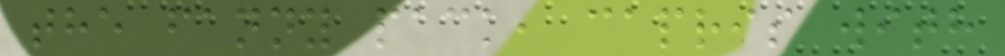the fanny pack, capris with
